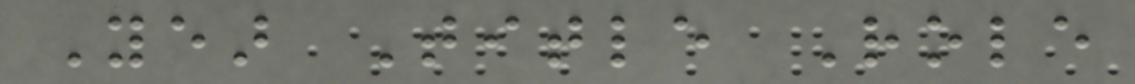Year Title Role
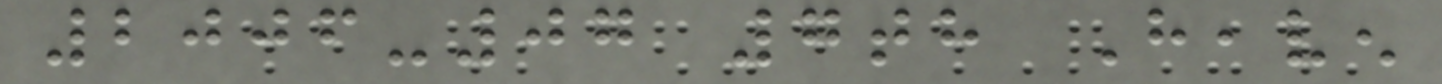2006-07 7th Heaven
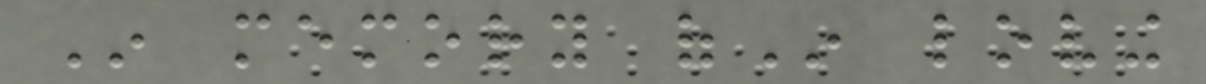In memory ofIn loving
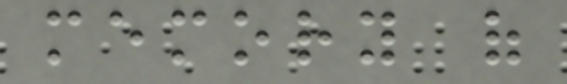memory of
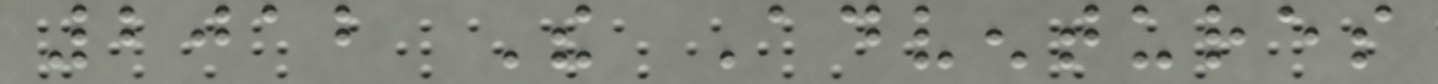2012 The Adventures
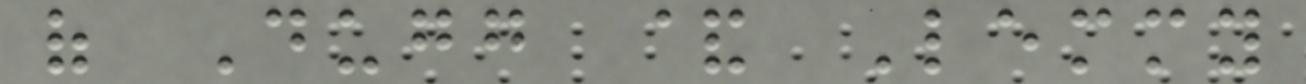of Dugg & Lemmy
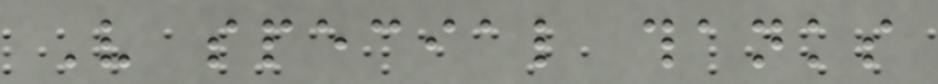Very special thanks
